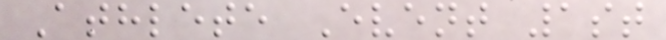Athlete Event 1st
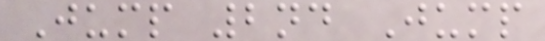Jump 2nd Jump
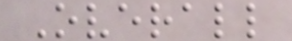Overall
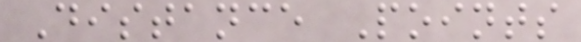Distance Points
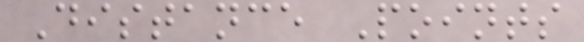Distance Points
